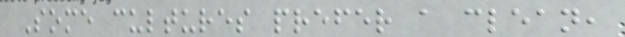Some cultures prefer a clean,
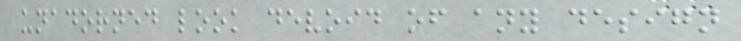unadorned look devoid of any design
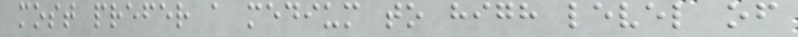most prefer a medium to high level of
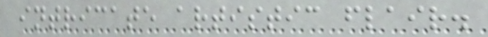intricate artistic flair.
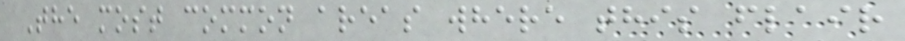The most common areas where this flair
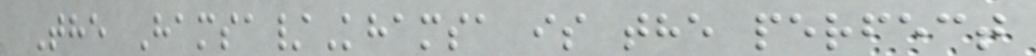The Hamsa/Khamsa is the perfect
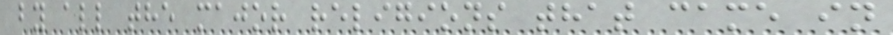by all the major religions that came in
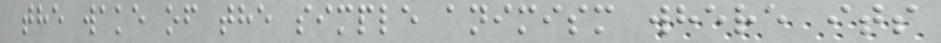the wake of the simple animism where its
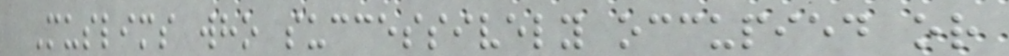Muslims who successively occupied or
